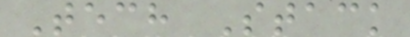Tech Stack
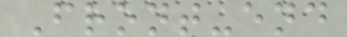Front-end
